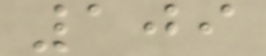109
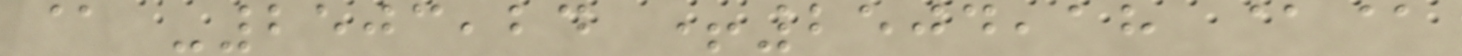@ -2503,24 +2504,18 @@
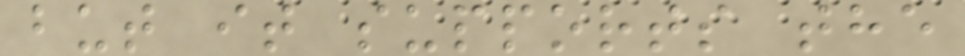but it supports the
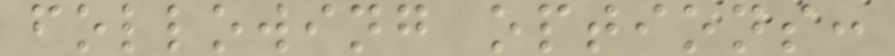following options:
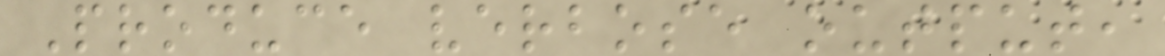Produce verbose output,
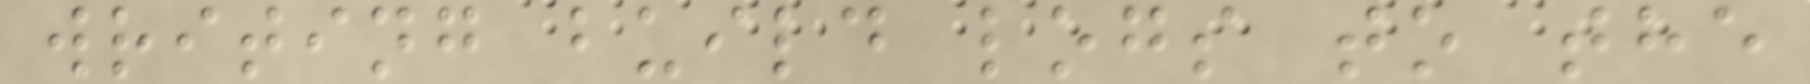writing build logs to the
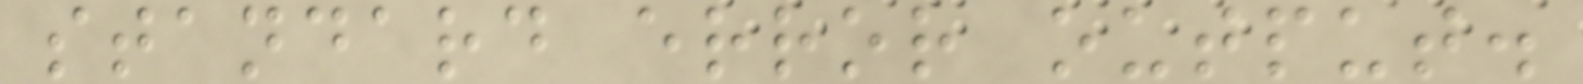standard error output.
